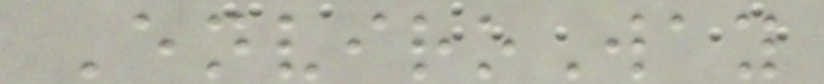EnviroWay
